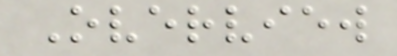Overview
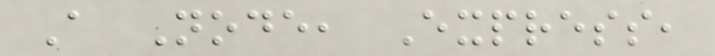A Node, Express,
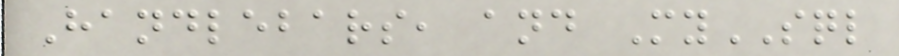Handlebars, and MySQL
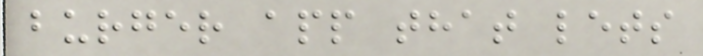burger app that lets
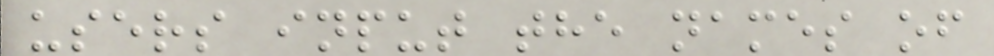users input the names of
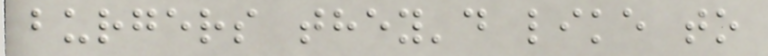burgers they'd like to
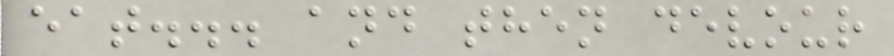eat... and then devour
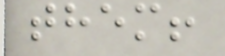them!
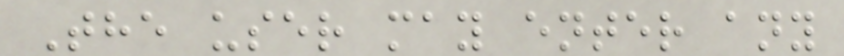The user may enter any
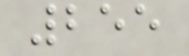255
